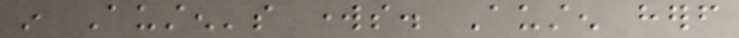in Austen's works. Austen herself
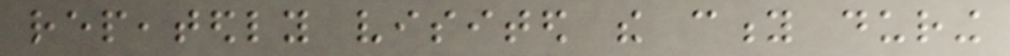repeatedly visited the city during
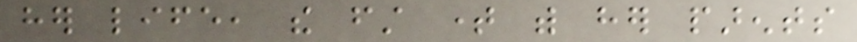her life, the first time with her parents
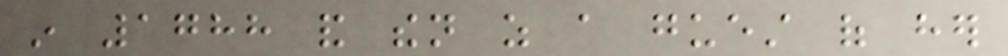in 1788 and then as a guest of her
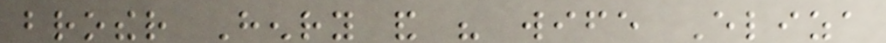brother Henry and his wife Eliza
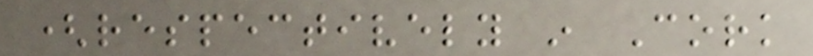(respectively in Cork
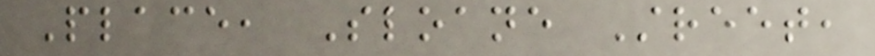Place, Sloane Street,
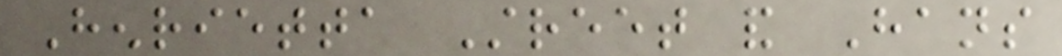Henrietta Street and Hans
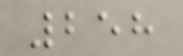258
